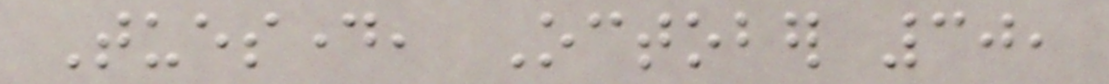Tuesday, October 30,
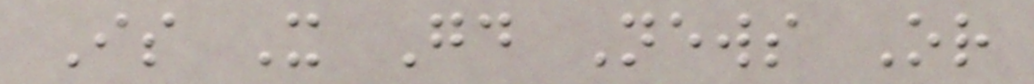Is It Good News Or
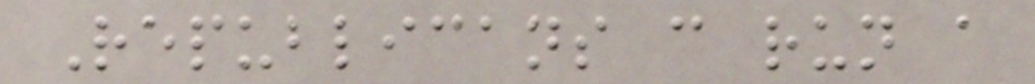Republicans can run a
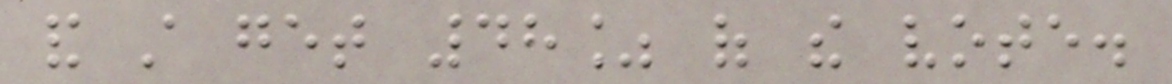and still get 48% of the vote.
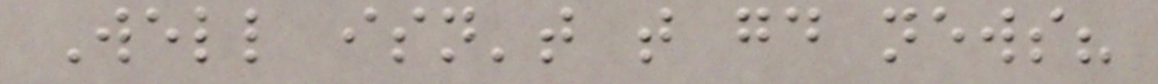Well isn't that good news?
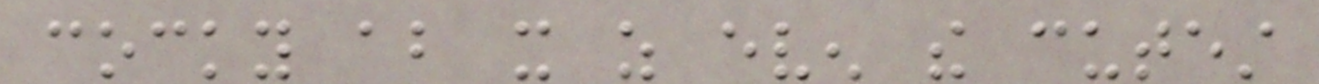cocky about it as even the cutest
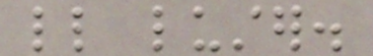little luster.
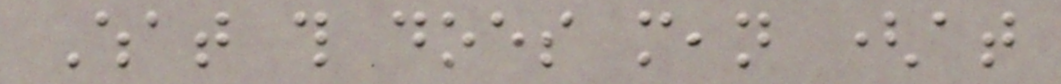What this does mean (at
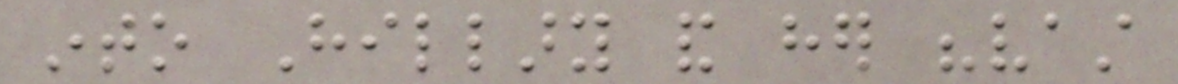into Hillary and her "vast
